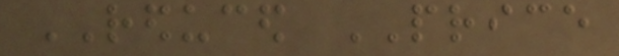REDUCED PRICE
